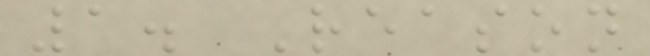1. Reason
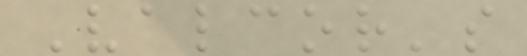Valcor's
